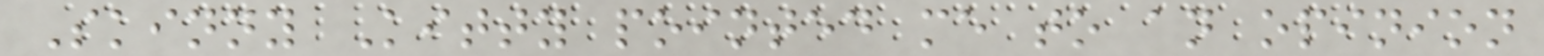Skinny Kitty pointed me to an opinion
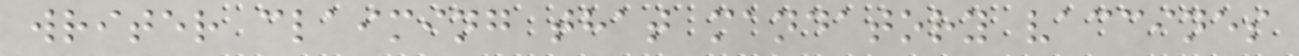writer claiming that mandatory vaccines
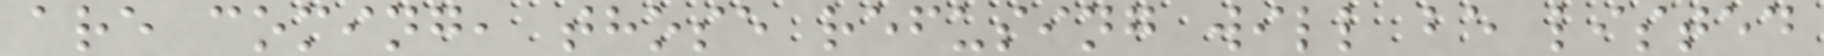are coming, those refusing will be listed
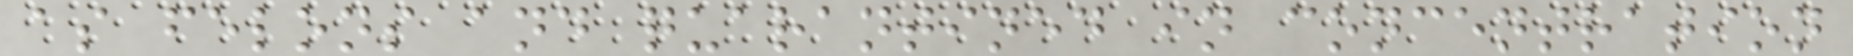as felons and quarantined in concentration
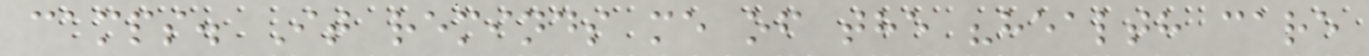camps. It reminds me of the "health care
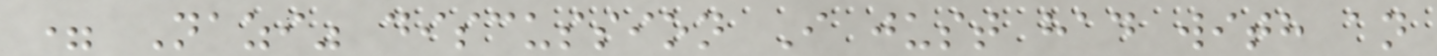= Nazi" discussion I just had with an
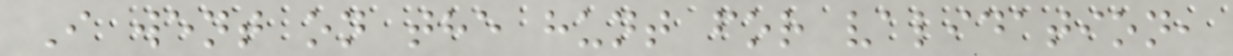I went on the hunt for validation,
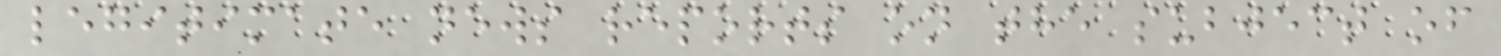legitimate news reports on the subject of
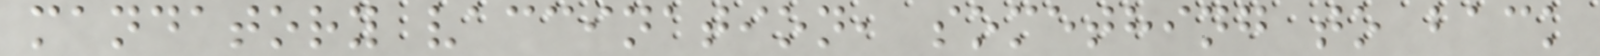mandatory vaccination, something to back
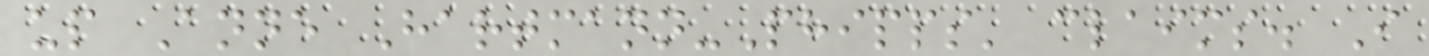up Anne Hartmann-Phipps' claims. I
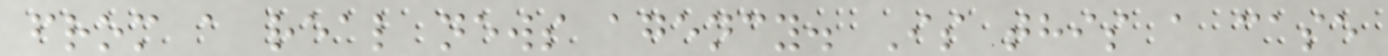from a real news agency. Is this a case
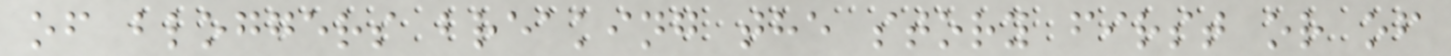of bloggers breaking the story first or of
